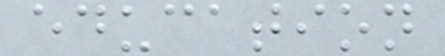education
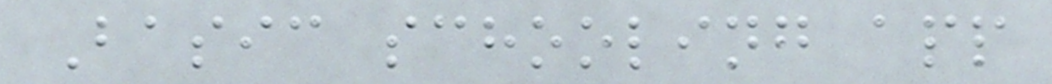Basic schooling app
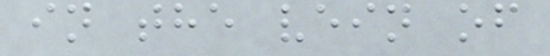in the vein of
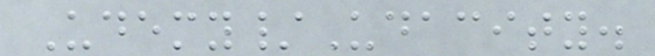Udemy/Udacity.
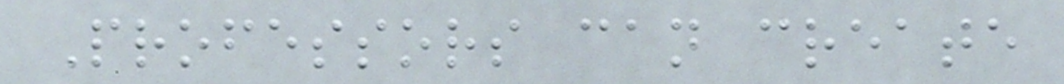Professors can create
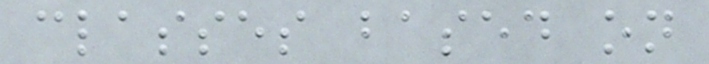classes based on
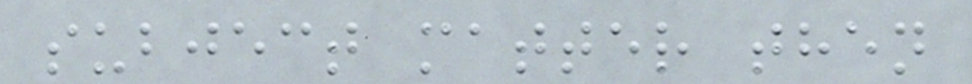subject matter then
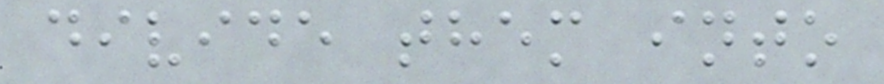divide them into
